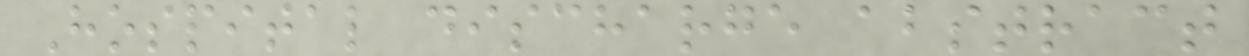Hospital discharge abstract
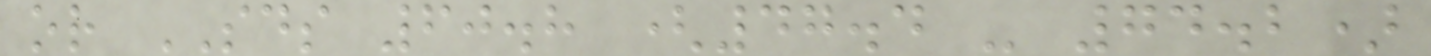or SDS 60.8 (47.4 - 74.2)
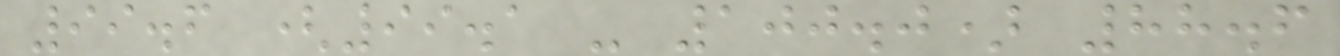99.6 (99.1 - 100.0) 88.6
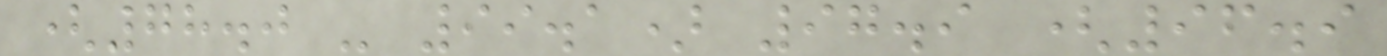(78.0 - 99.1) 97.9 (96.9
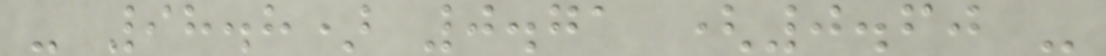- 98.8) 0.71 (0.60 -
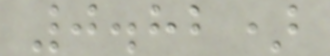0.82)
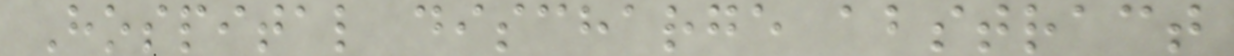Hospital discharge abstract
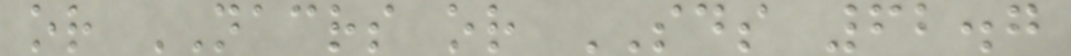or NACRS or SDS 62.7
